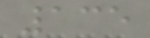135
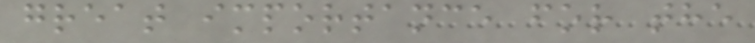great importance for the
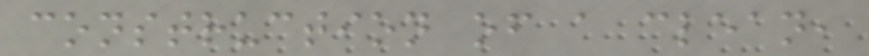construction of a clean,
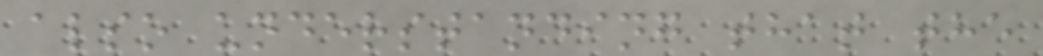also understanding that the
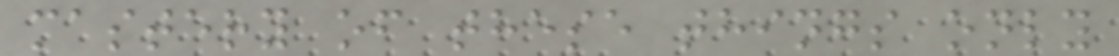mastery of these things only
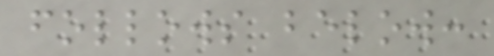follows below:
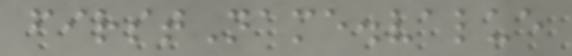firstName.value
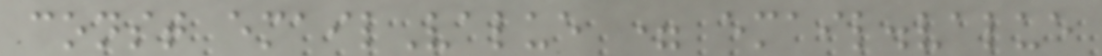const emailValue = email.value
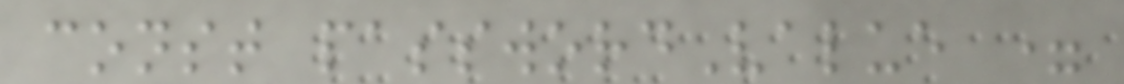const passwordValue =
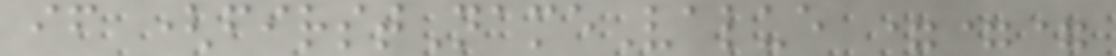if (firstNameValue ===
